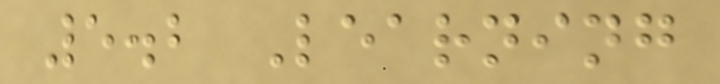5.2 Learning
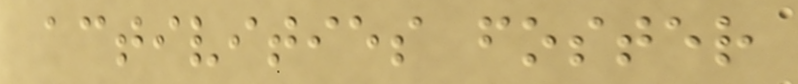activities foster
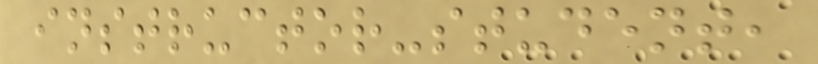instructor-student,
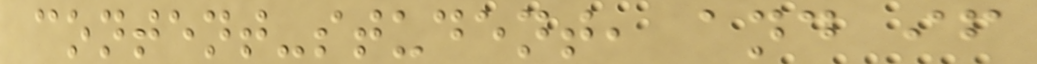content-student, and if
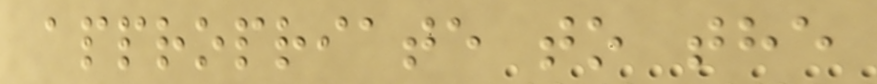appropriate to the
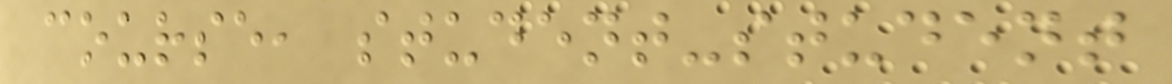course, student-student
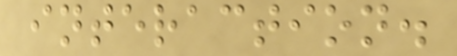interaction.
